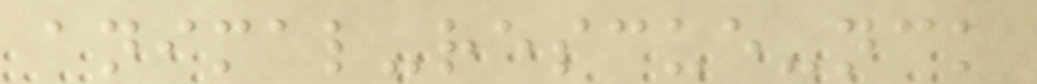animal-rescue-nck
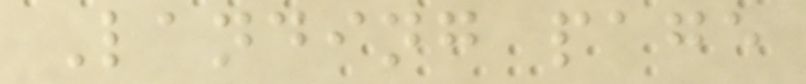Landing page
